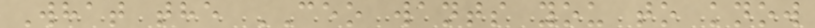What the CEO wants you to know
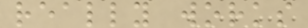really works
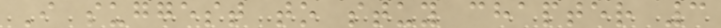I suggest to stuy chapter 3
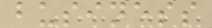business
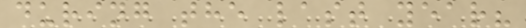during the last year?
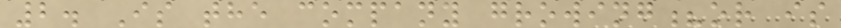2. Is the company growing?or is
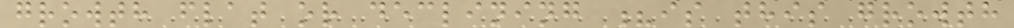growth flat or declining ?is this growth
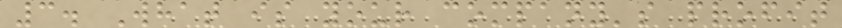3. What is your company's profit
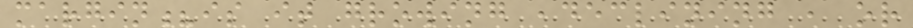margin?is it growing ,declining , or
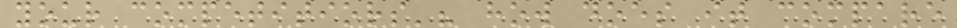your competitiors'? how does it compare
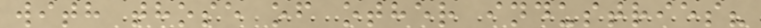with those of other industries?
